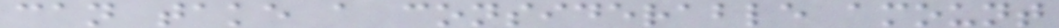can take a considerable amount
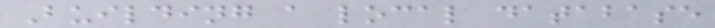Building a local database
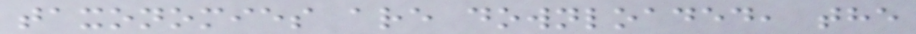taxonomies are downloaded, the
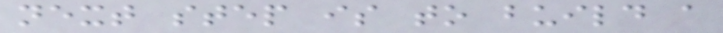next step is to build a
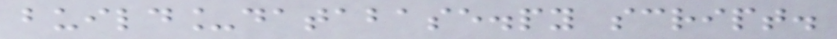build_database.py script.
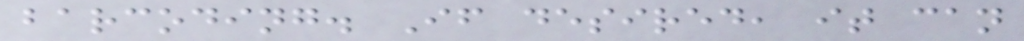barcoding. If desired, it can
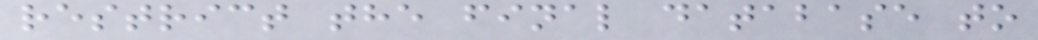restrict the final database to
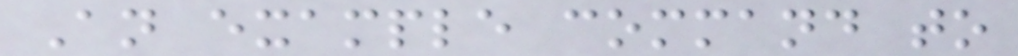An example command to
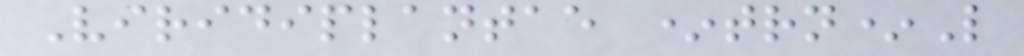Viridiplantae *trn*L
